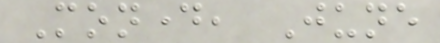Monday, June
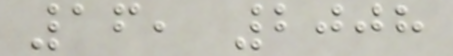16, 2008
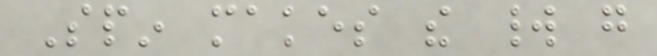Spin makes the world go
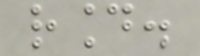round.
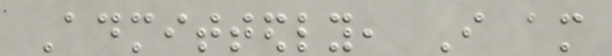Admittedly, I am
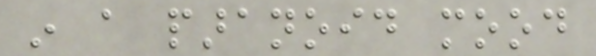in a paranoid mood
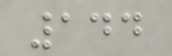144
